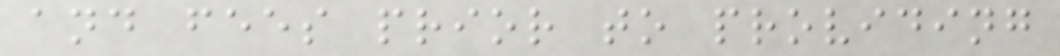and fees prior to providing
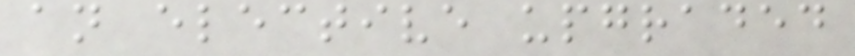an elective upgraded
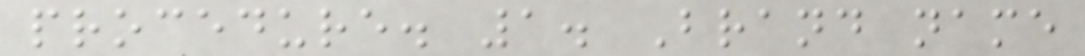procedure. 1. Brand name
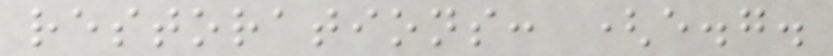restorations: (e.g.
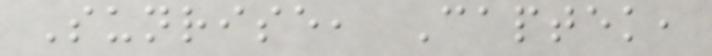Sunrise, Captek,
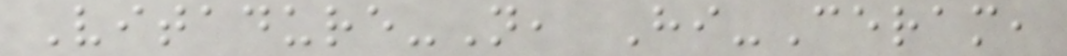Vitadure-N, Hi-Ceram,
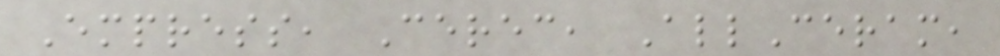Empress, Cerec, AllCeram,
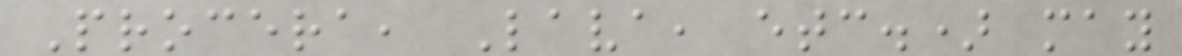Procera, Lava, etc.) may
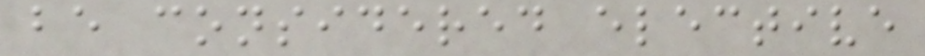be considered elective
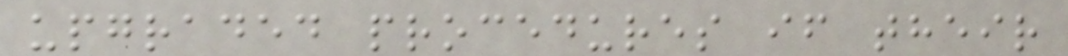upgraded procedures if their
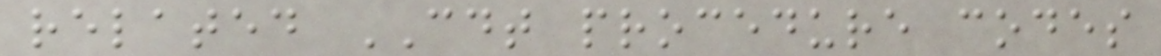related CDT procedure codes
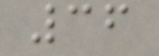36
